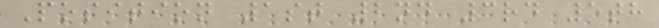Position 1st 2nd 3rd 5th
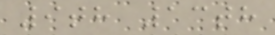9th 13th
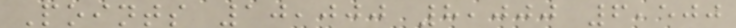Points 10,000 8,000 6,500
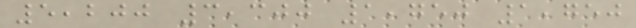5,200 3,300 1,750 1,750
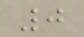0
